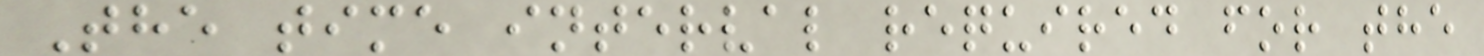The time interval required for the
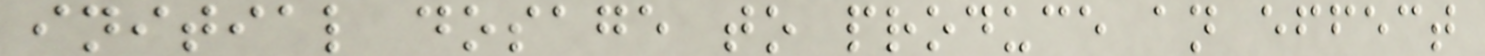initial dosage to produce an effect
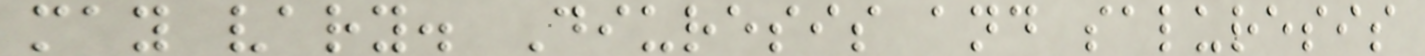may vary. Diuresis and saluresis
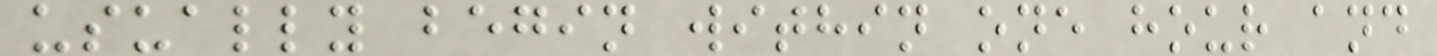usually begin within one hour and
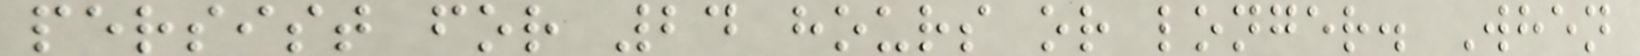persist for 24 hours or longer. When
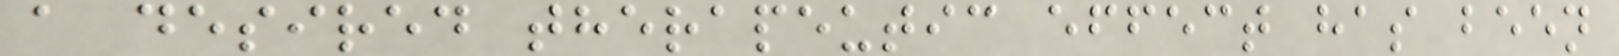a desired therapeutic effect has been
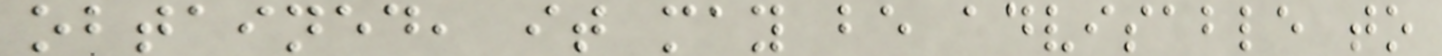obtained, it may be advisable to
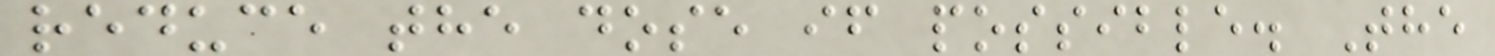reduce the dose if possible. The
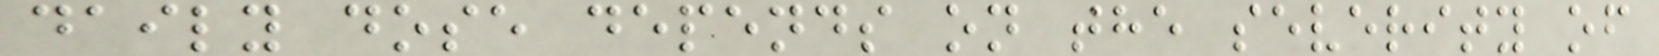daily dose depends on the severity of
